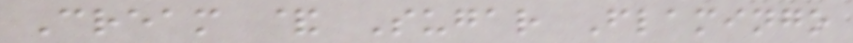Cream & Sugar Flamingo
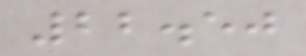22.50
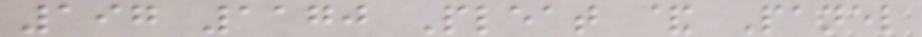197 1170 Pleat & Panel
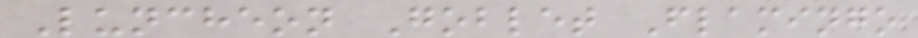Luncheon Goblet Flamingo
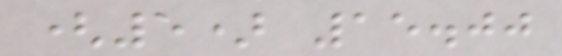(5) 15.00
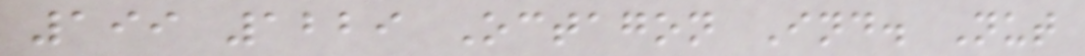199 1229 Octagon Ind. Nut
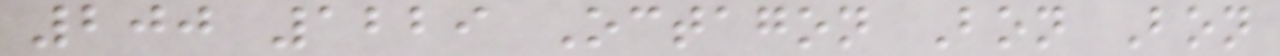200 1229 Octagon Bon Bon
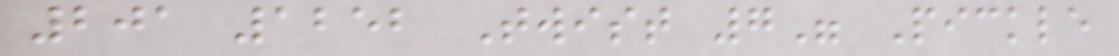201 1252 Twist 7" Pickle
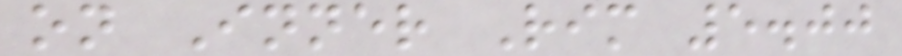on Inner Rim 5.00
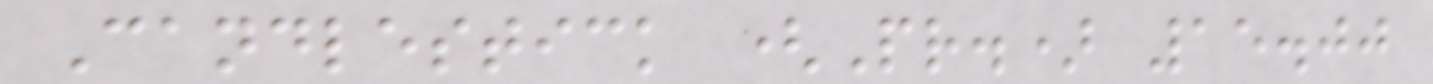Candlestick (Pr.) 15.00
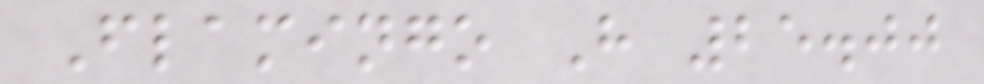Flamingo H 25.00
